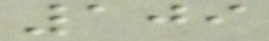109
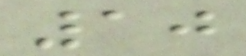10
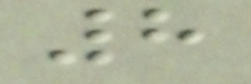8
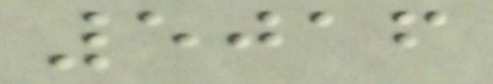5016
